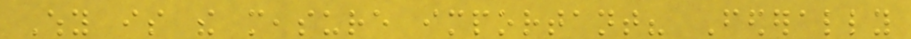Why is the measure important? Federally
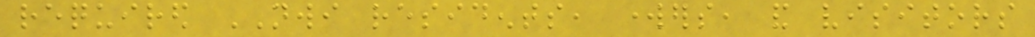required NWI residents, workers, and visitors
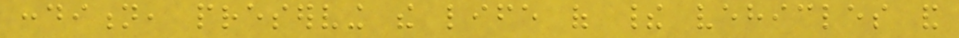condition, preserving the life of their vehicles and
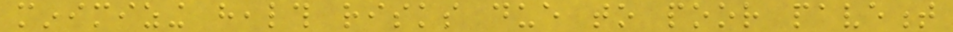minimizing health risks due to poor pavement
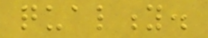quality.
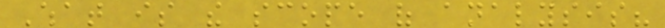What is the scope of analysis?
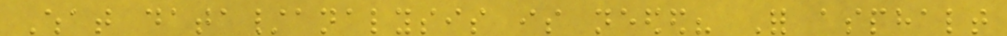What data/analysis is needed? For asphalt
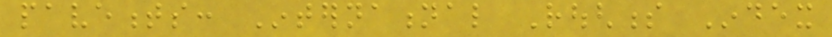pavements: International Roughness Index
